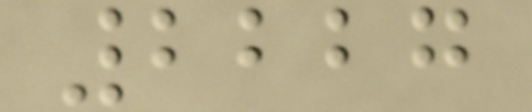2227
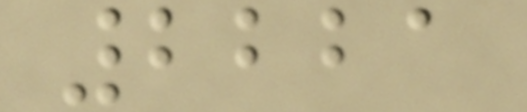2221
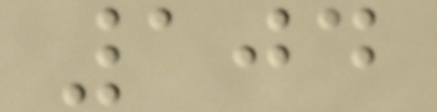104
